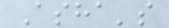Asha's
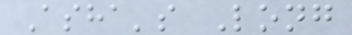Asha's Long
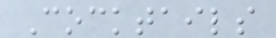Cocktails
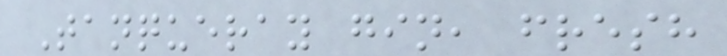Tanqueray gin, fresh
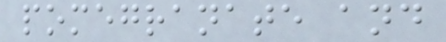pomegranate and
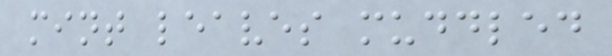mint leaves muddled
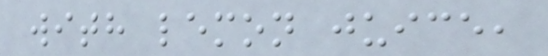with lemon juice,
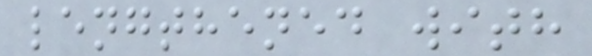lengthened with
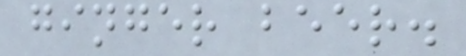ginger beer.
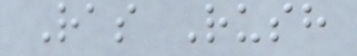Ras Rush
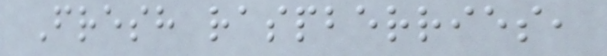Fresh raspberries,
